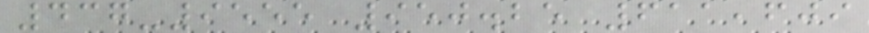437-9555 950.25 611,609
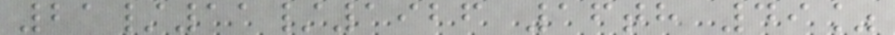21/11/1926 16th 49%
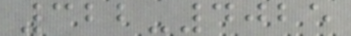322-4025
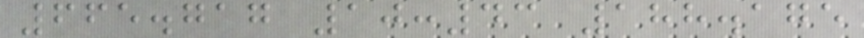665.717 10:43 188.175
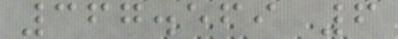367.569 6
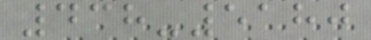438-5180
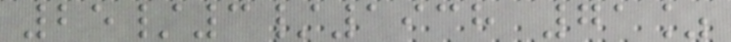25/3/1938 71%
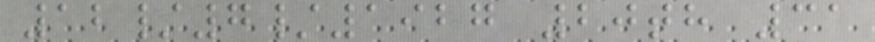12/7/1927 20th 31
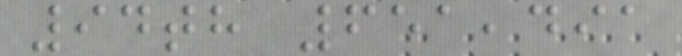94th 651,491
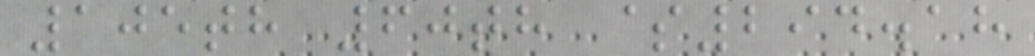105th 60th $294.18
